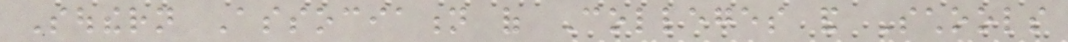Southern Association of Colleges and Schools
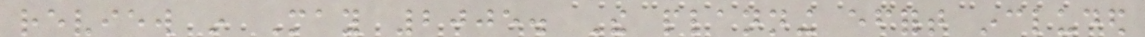review in May 2005. The planning effort included
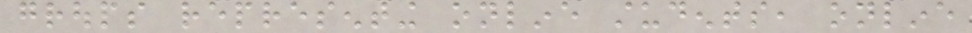groups representing online students, online
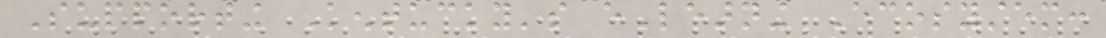Supporting Kentucky's eLearning Ecosystem:
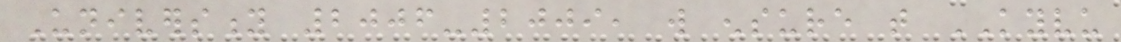University 2006-2009, will ensure that KYVU
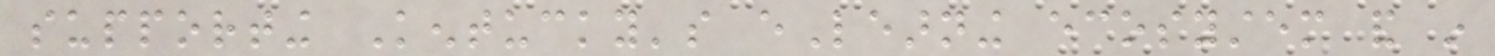supporting Kentucky's eLearning ecosystem and in
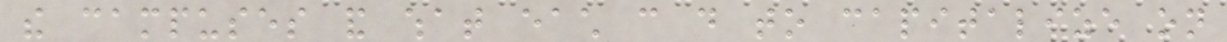the campuses and what each can do to capitalize on
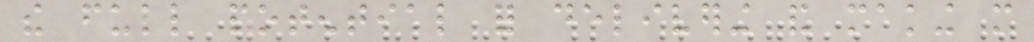the full potential for delivering and making more
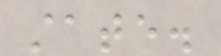state.
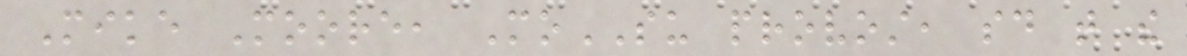Mike Moore, MoSU provost, said that the
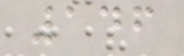146
